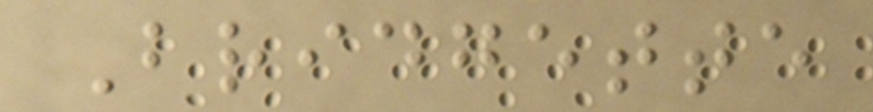Bridgette
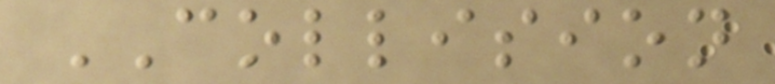COLLISION
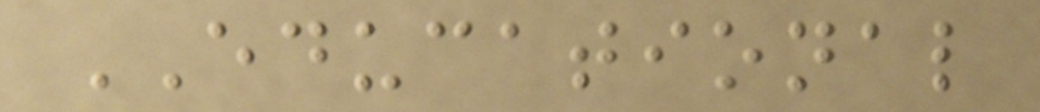EDUCATIONAL
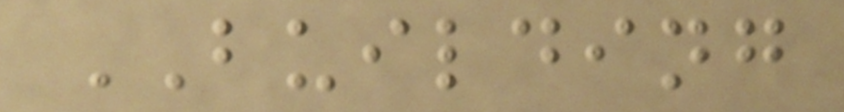BUILDING
